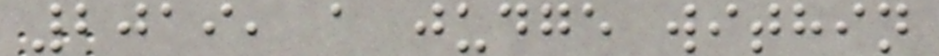2019, a judge within
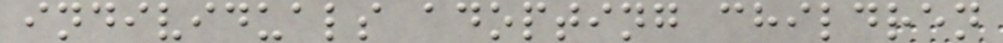individuals adopting children
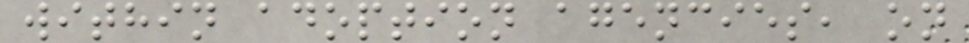within adoption agencies, on
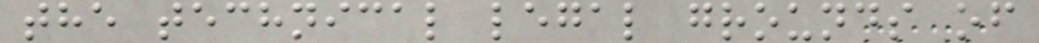the technical legal grounds of
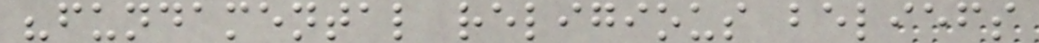"fundamental religious beliefs
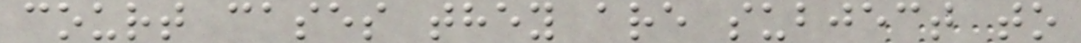court cases they are subject to
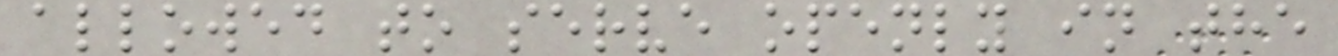allowed to serve openly in the
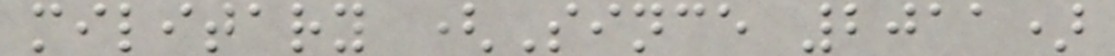military (Since 2011)
